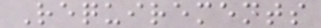Requirements
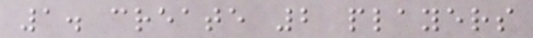1. create 2 players
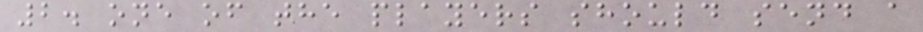2. one of the players should send a
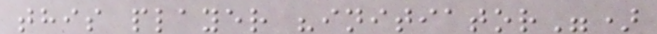this player "initiator")
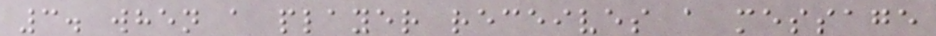3. when a player receives a message
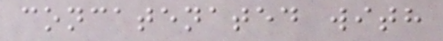concatenated with
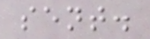sent.
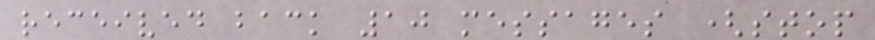received back 10 messages (stop
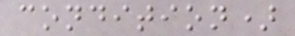condition)
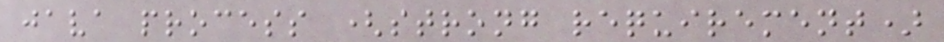java process (strong requirement)
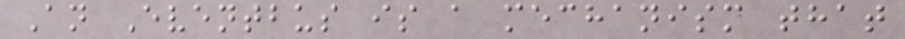An Eventbus is a mechanism that
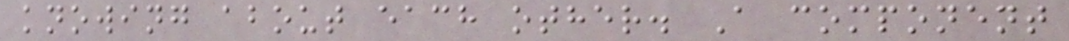knowing about each other. A component
